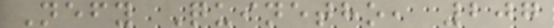Nefy Quinetho, 207
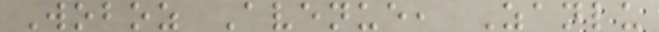Woboz Avenue, Zanlu
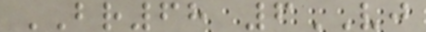BR68 6VJ
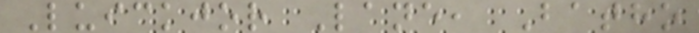Luickjor Lane, Batho
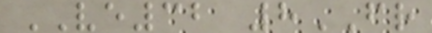VE32 8FR
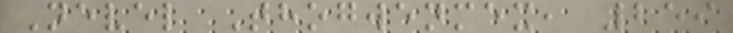Nevel Thogwenmex, 259
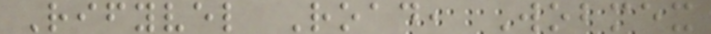Rifyvel Road, Wobmex
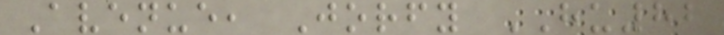Avenue, Jorfy HU82
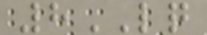8LQ
